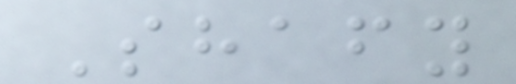Shafy
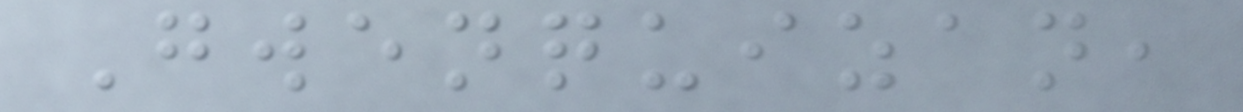Gwenquizan,
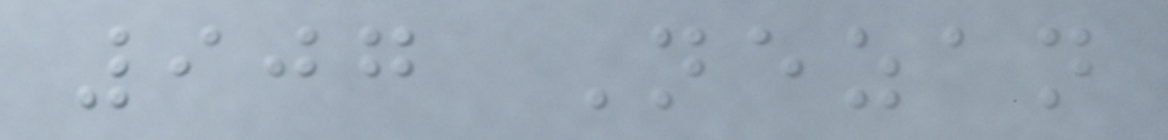907 Nezan
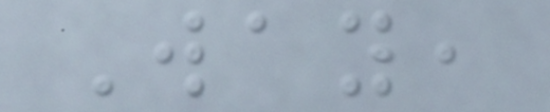Way,
